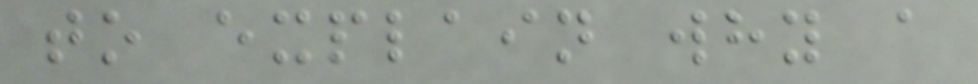to explain why a
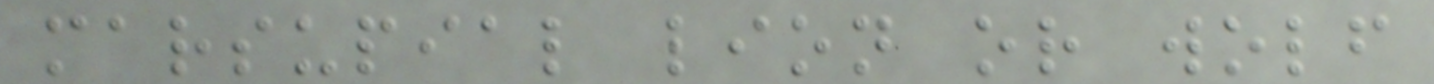marsupial lion or wolf
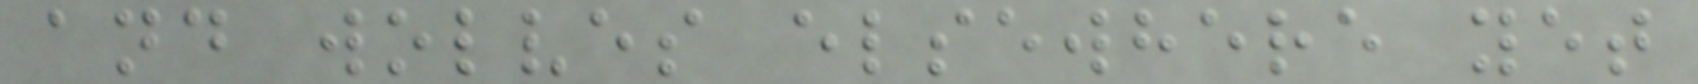and wolves elsewhere yet
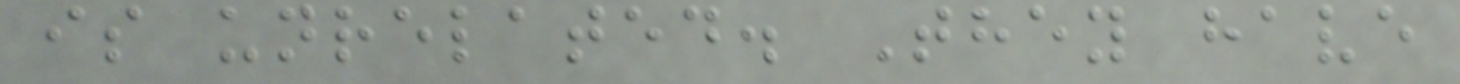is unrelated. They have
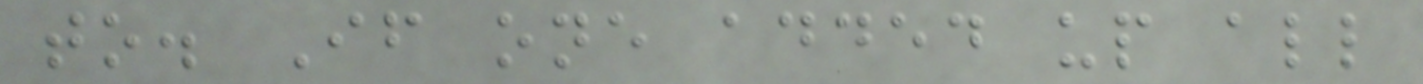to. If one added up all
